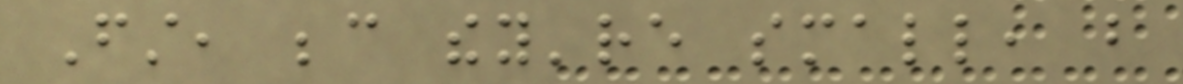First, because they're small, but
